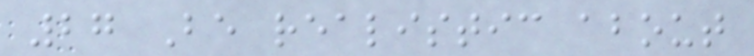27 Be realistic about
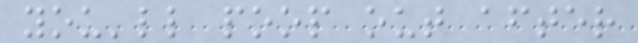you'll poop out after
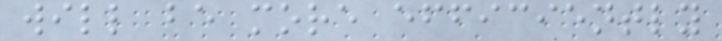will be more efficiently
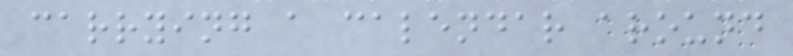carrying a calendar around
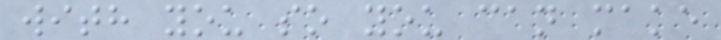with you so you can make
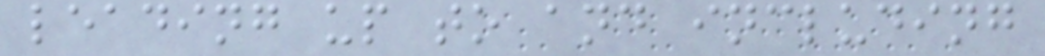leading up to and including
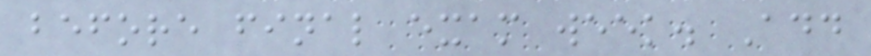before final exam week. Add
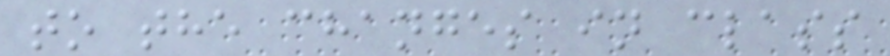to the changes in class
